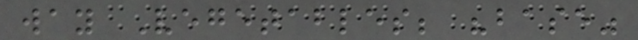way Vegetables; "base"
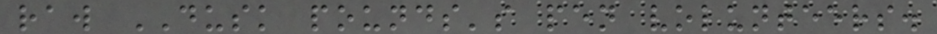raw DUSK pounds's pen volunteers.
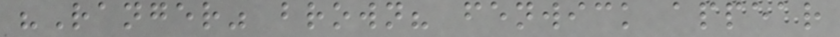"Ranger" brown? fenwick appear
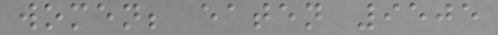women; eaten 9505
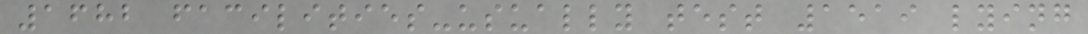1682 facilities-usually test 1519 lying
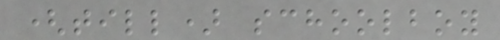(till) schoolboy
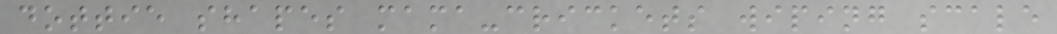dottie shapes mama-crickets wiping scale
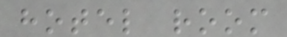hotel room
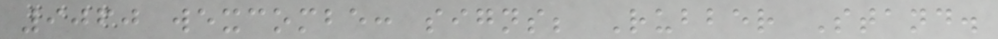9060 wexcombe: signs; Rubber Stand.
